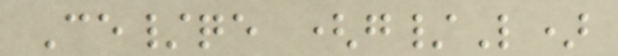Ce/qe (g/L)
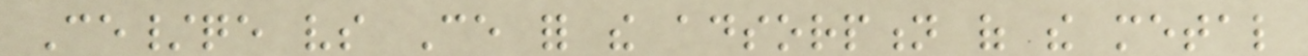Ce/qe vs Ce for the adsorption of the metal
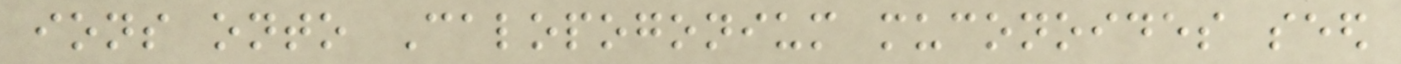ions onto Calopogonium muconoides seed
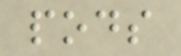pods
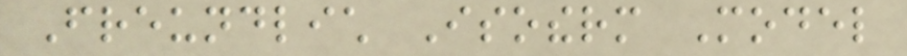Freundlich Isotherm Model
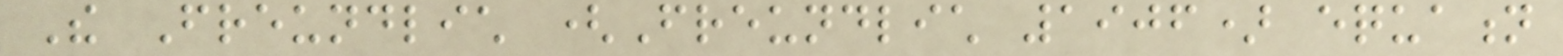The Freundlich (Freundlich 1906) equation
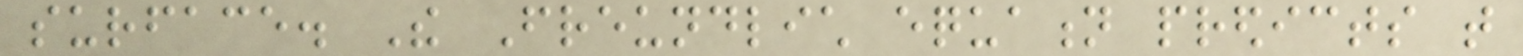surface. The Freundlich equation predicts that
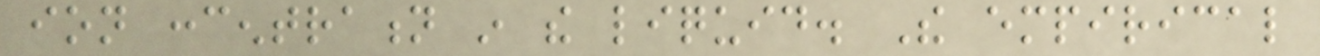ion concentration in the liquid. The empirical
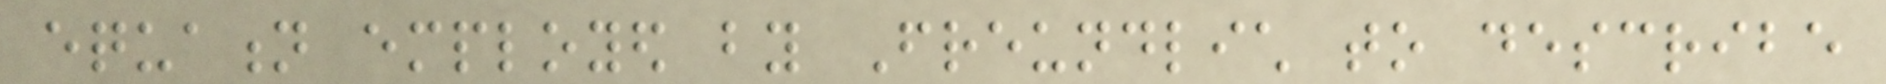equation employed by Freundlich to describe
